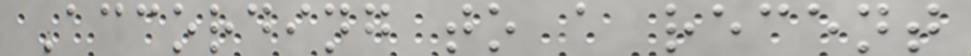According to a recent
